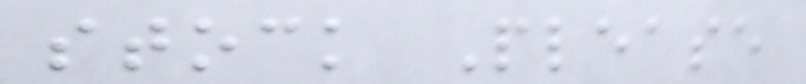stock Please
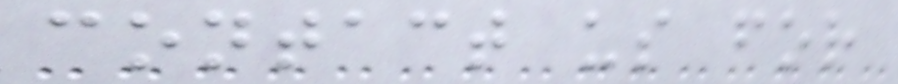contact us for
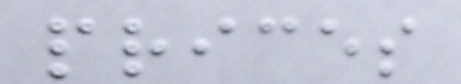prices
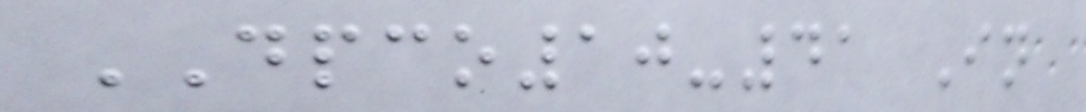DPCO10-41 In
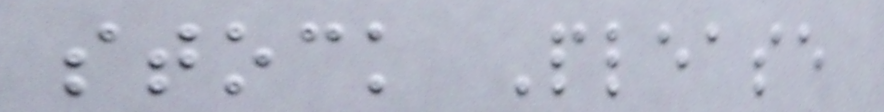stock Please
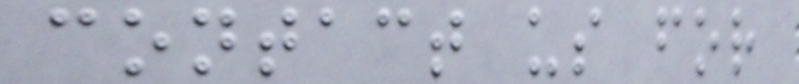contact us for
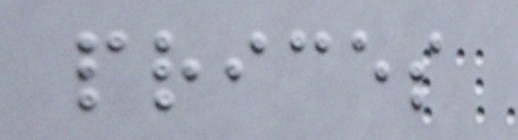prices
